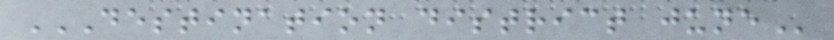DESTINATION DISTRICT JUNE
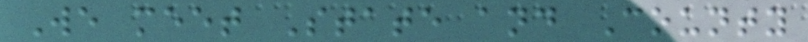We meet State and County
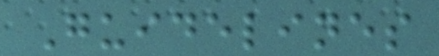Guidelines
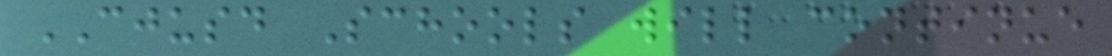CJUSD Schools will continue
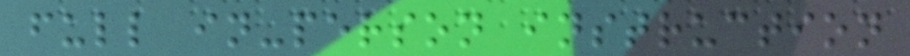full in-person instruction
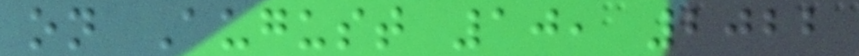on August 10, 2022
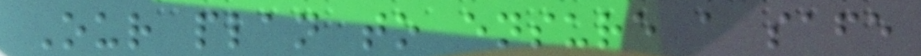Our plan to ensure a safe
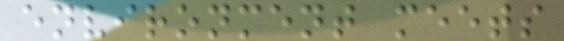environment meets
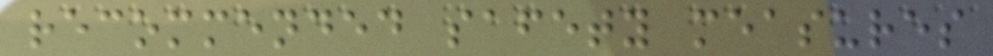recommended safety measures
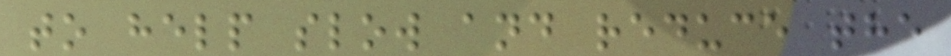to help slow and reduce the
